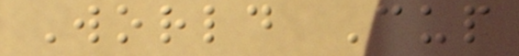World Cup
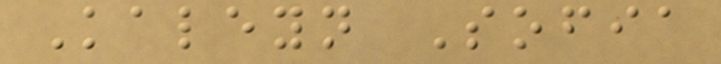Kaleyn Sofia
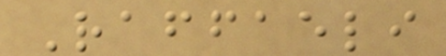Raffaeli
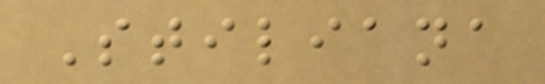Stiliana
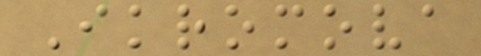Ikromova
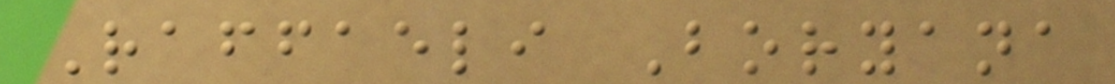Raffaeli Boryana
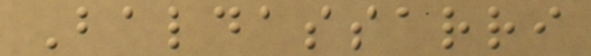Baldassarri
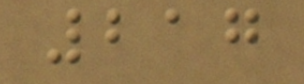217
